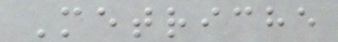Metriche
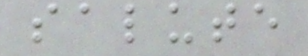salute
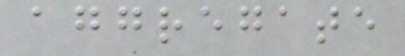aggregate
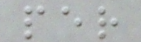per
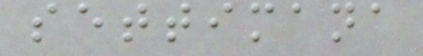settimana
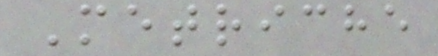Metriche
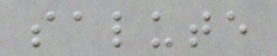salute
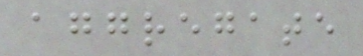aggregate
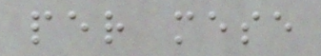per mese
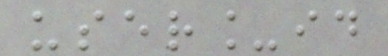user_id
